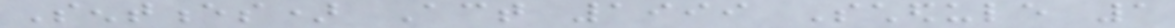Sentences) Act 1999 Schedule 1
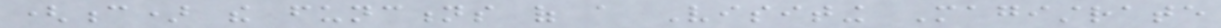(c) the functions of a Visiting Magistrate
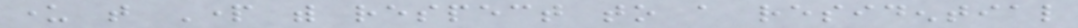under that Part with respect to a residential
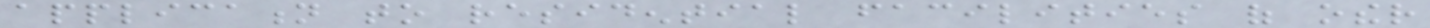application to residential facilities of other
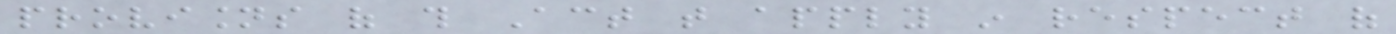provisions of this Act that apply in respect of
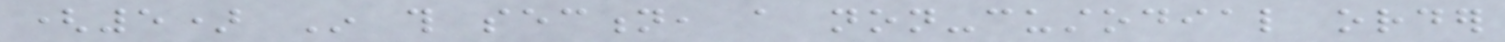(5) In this section, a non-custodial order
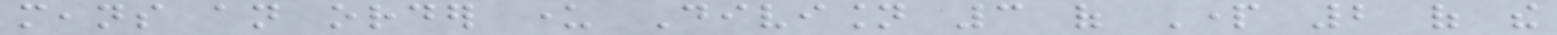means an order under Division 3 of Part 2 of the
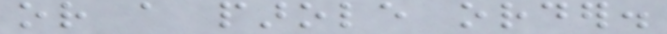or a parole order.
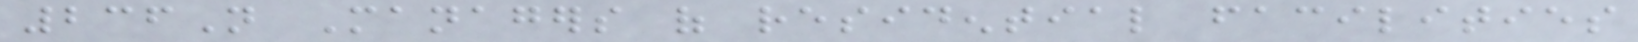236N Managers of residential facilities
